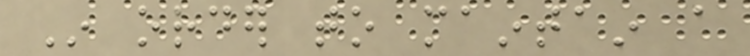In order to maintain a
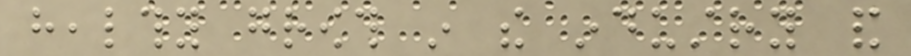healthy growth in the industry and
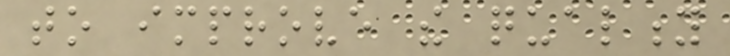to improve the quality
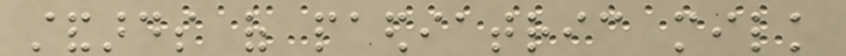standards of paediatric milk
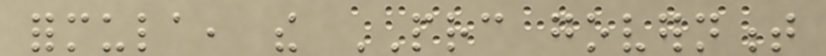formula, the PRC government
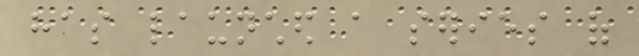has launched a series of
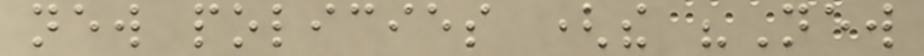new policies (the "New
